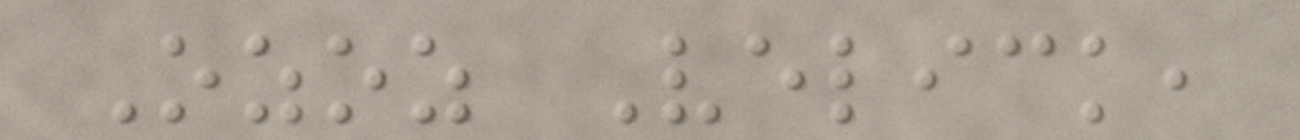Ozoz Velick,
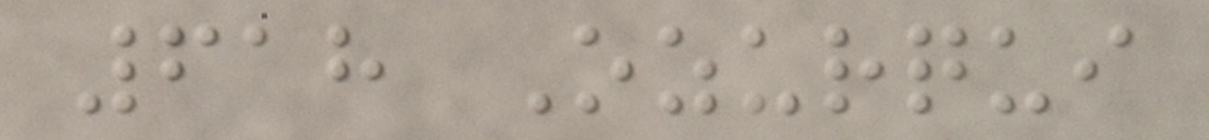618 Ozurqui
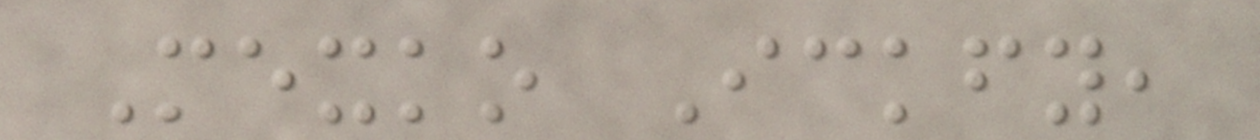Mexko Ickfy,
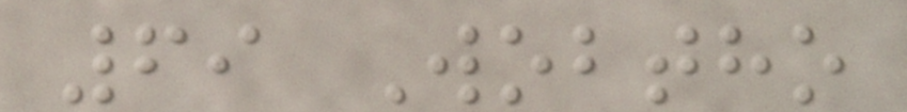69 Wobtho
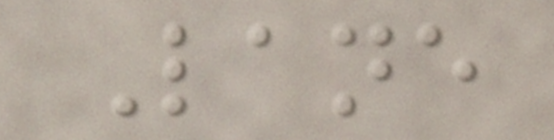Lane
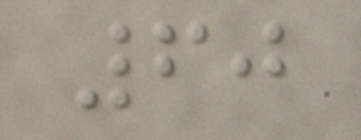60
